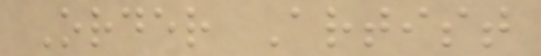Order Artist
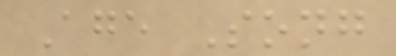Age Song
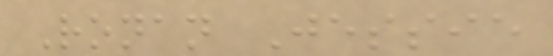Ronan Jessie
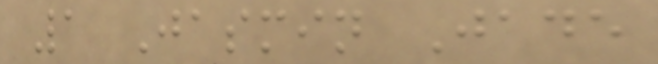1 Jasmin Jade
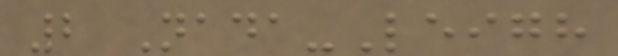2 Nada-Leigh
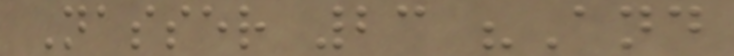Nasser 23 "And
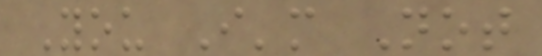You I'm Not
